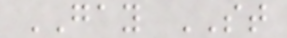GAY ST
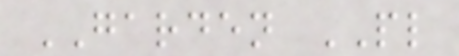GARDEN PL
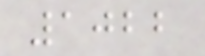1022
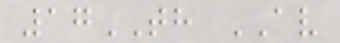17TH AV
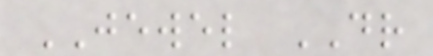JEWEL DR
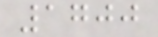1700
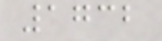1732
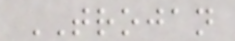TROJAN
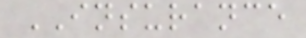INSURANCE
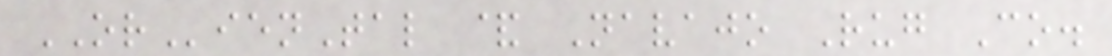ORienTal & Navajo Rug Co.
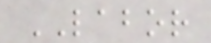LABOR
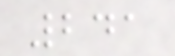241
